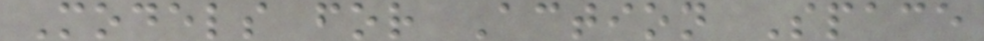Models for Action Space
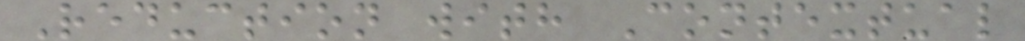Reduction with Contextual
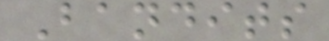Bandits
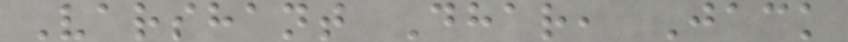Varshant Dhar, Jack
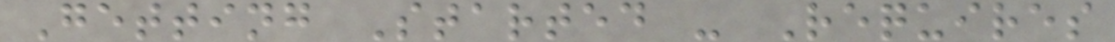Getting Started - Requires
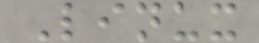Linux
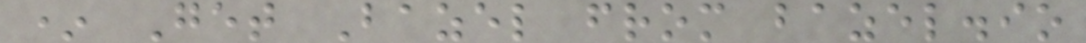* Get Bazel from bazel.io
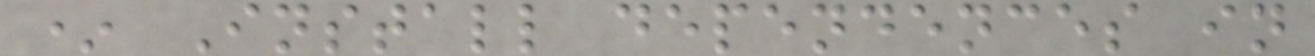* Install dependences in
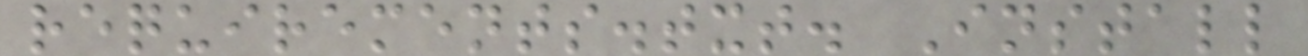requirements.txt. Install
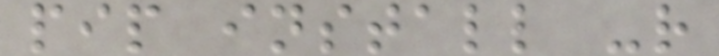pip install -r
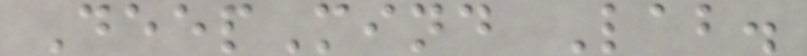DeepMind Lab.
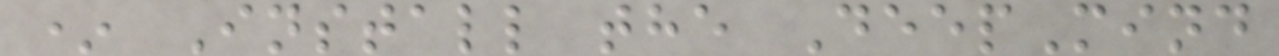* Install the DeepMind
